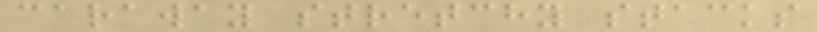caraway stretchy stacks
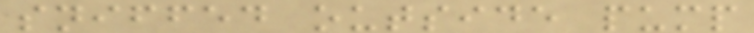sniffed outside pump
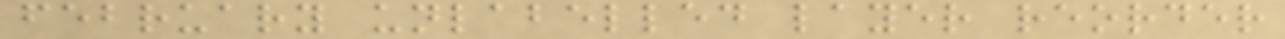february unlabelled layer reorder
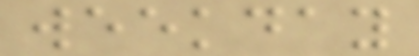weekday
